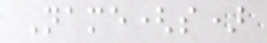Name(s)
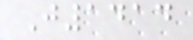J1414
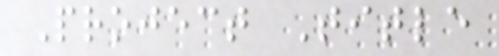Project Title
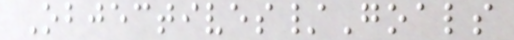Objectives/Goals
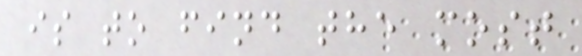is to find the most
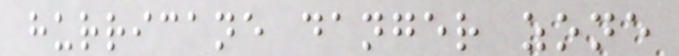hurricane danger zone
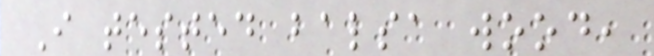I tested balsa wood,
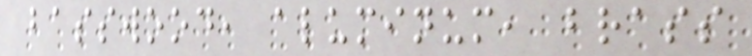basswood, aluminum, brass
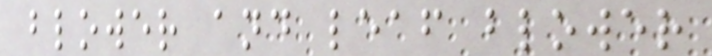blower and leaf blower
